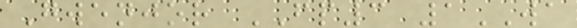Gwenjor FP3 1WA
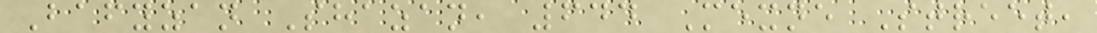Bafyzan Shazan, 644 Mexne Street,
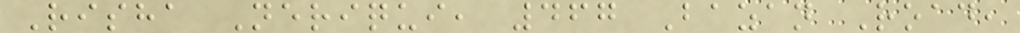Risha Neriqui, 467 Bazan Road,
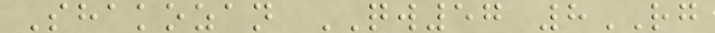Shakozan QW57 8RG
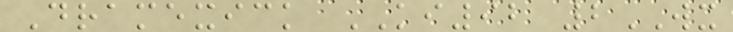Dramexick KI92 2WX
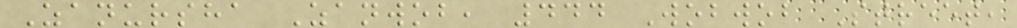Zanursha Zanwob, 444 Wobwob Street,
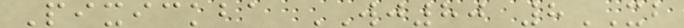Pixickba WJ80 8XB
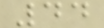44
